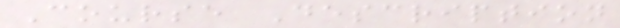Course Description
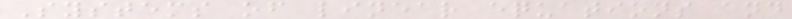Systems of linear equations and
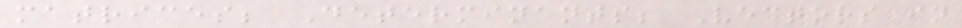matrices; Determinants; Vectors in
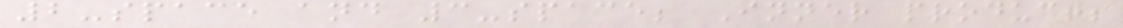2-space and 3-space; Inner product;
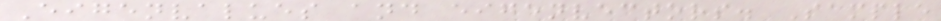Eigenvalues and eigenvectors. Sample
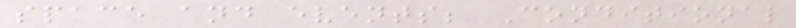space and events; Conditional
